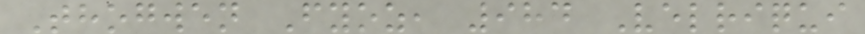Thogwen Fyoz, 984 Velriqui
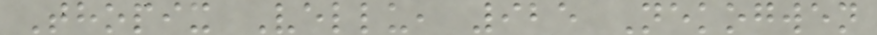Thopix Vellu, 925 Nekogwen
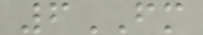6FM
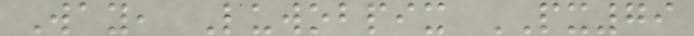Way, Luwobpix PX79
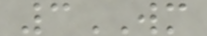3WM
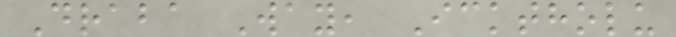Draba Way, Icktholu
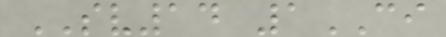SV14 1CI
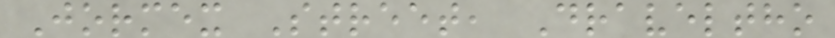Jormex Street, Draveltho
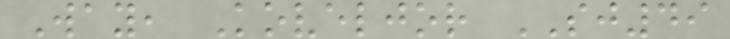Way, Koveljor SJ49
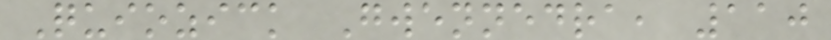Quiozick Gwennedra, 110
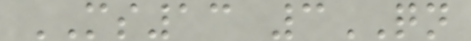MS13 3QN
